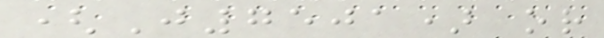(J7501) or
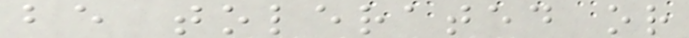be tolerated or
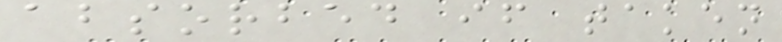absorbed if taken
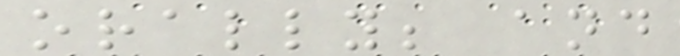orally; and
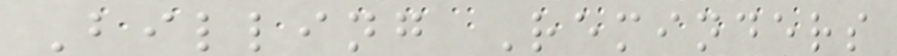Billing Reminders
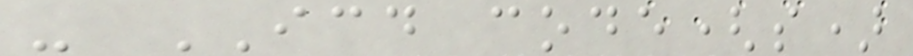- ICD code(s)
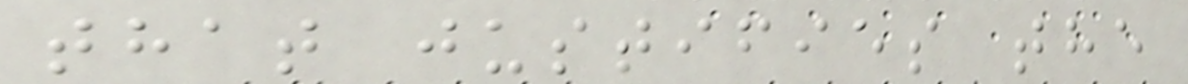that justifies the
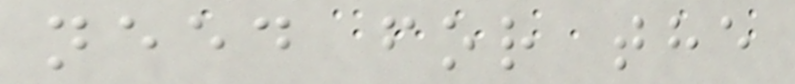need for the
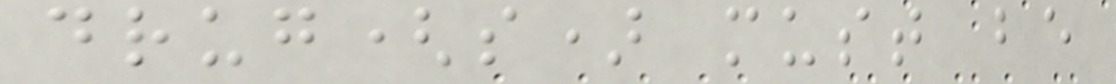drug(s) must be
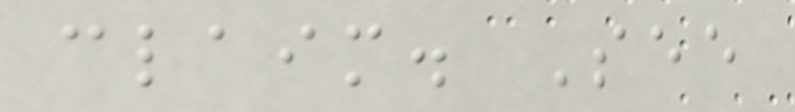claim. See
